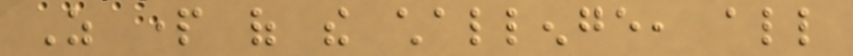As part of the challenge, all
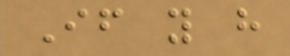If you have
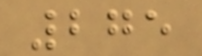275
